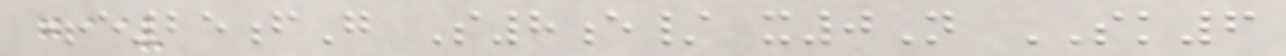+e25fG S8e/ x0N SK6
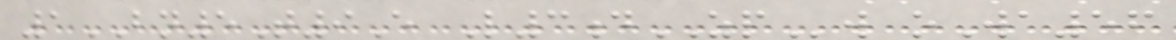1BN5T9E L3dZPw oWa56
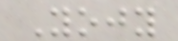Yojy
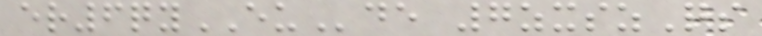er6qyEUde 7zxszQs
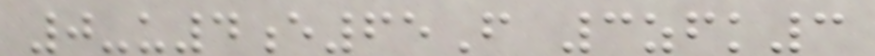0-u4e65F 3zfk3
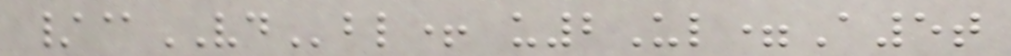/@VDbl+ u2Ul=A5t
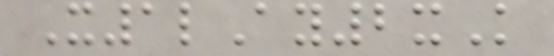X1lAy2xK
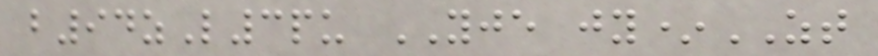b94zL3pu YJE jy*ZT
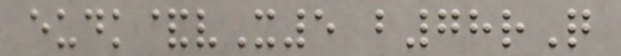eudk&vX5 b78rQ
